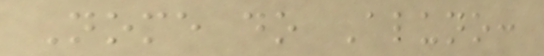Nome do Aluno:
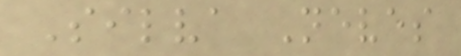Silva Neves
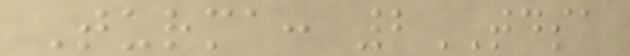Turma: 2TDSA
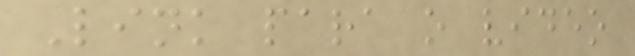Link para o video
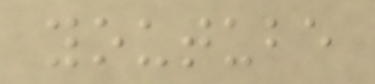youtube
